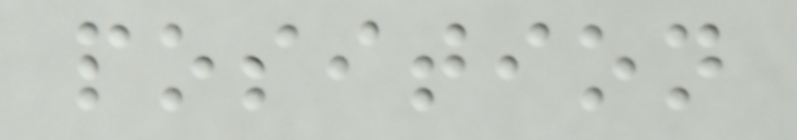position
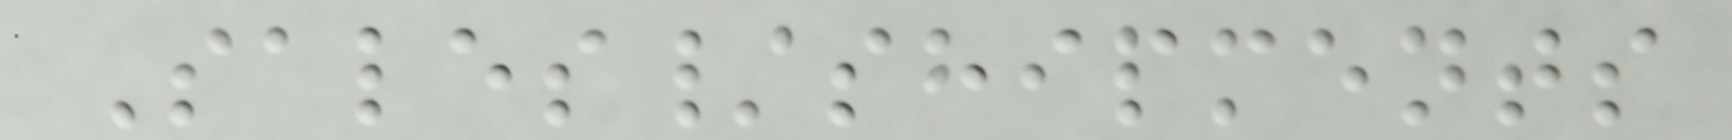Sales/shipments
